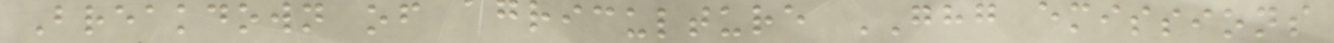Breakdown of agriculture GHG emissions
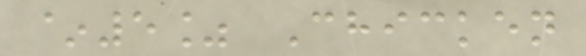~5% Chicken
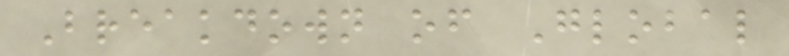Breakdown of Global
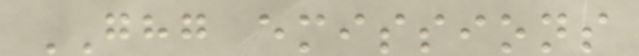GHG emissions
